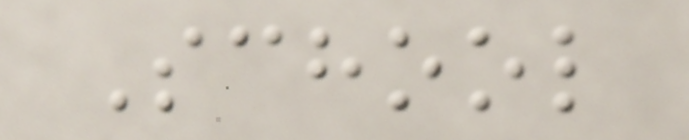School
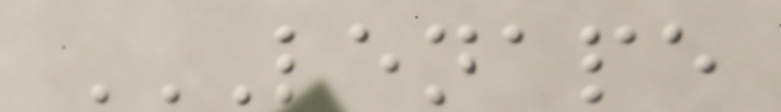LENAPE
